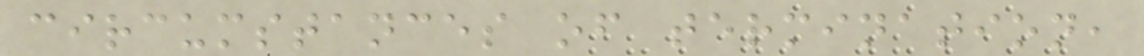circumstances of termination,
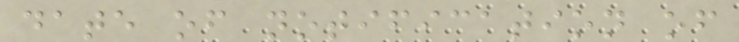date of notification of
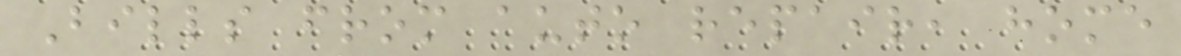Bills from auto repair, home
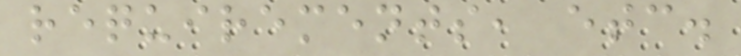requirements, etc.
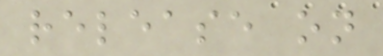release on
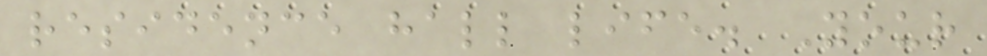residence hall life. Your
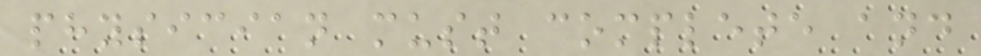physician must complete and
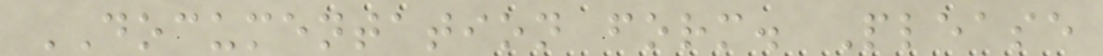DOCUMENTATION form. Please
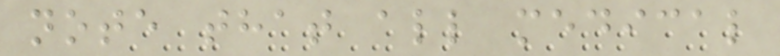note that all medical
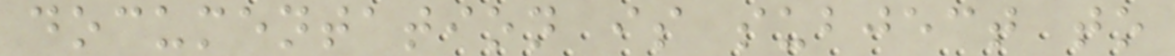documentation is subject to
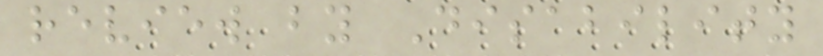review by Disability
